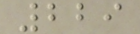229
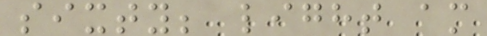sixty; light am
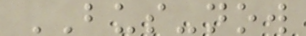BUS-now
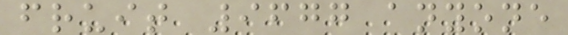fruit 9677 anyone
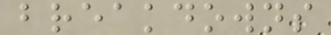breakdowns
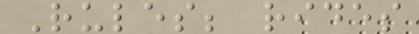Rules; rides
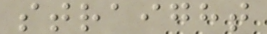straight
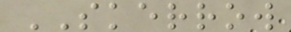SKERROW
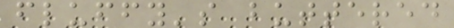fluffy's buttered
